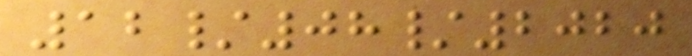12/08/2020
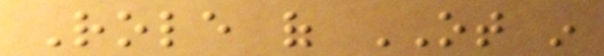Role of OT in
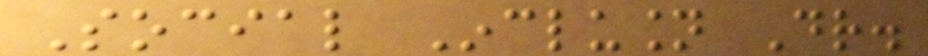Social Inclusion Dr.
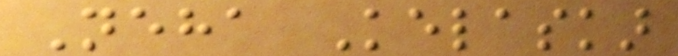Neha Kelaskar
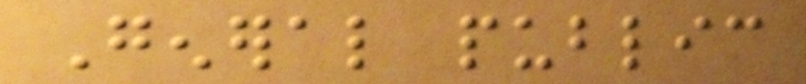General public
